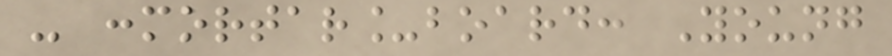- :mortar_board: Young
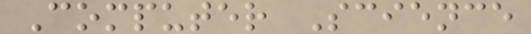Computer Science
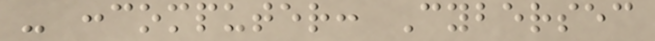- :computer: Cybersec
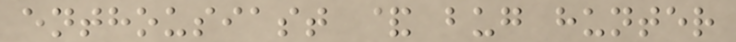enthousiast & bug hunter
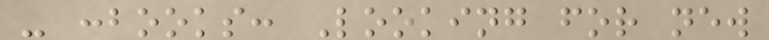- :books: Looking for new
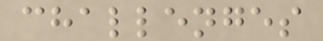challenges
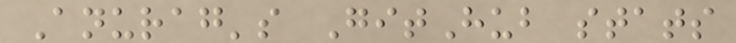Anurag's GitHub stats
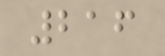216
